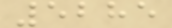5285
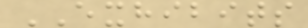EXHIBITS
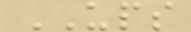UPS
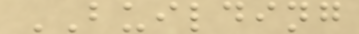BUILDING
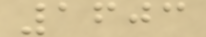1603
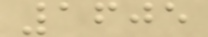1605
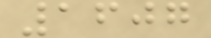1607
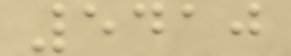5410
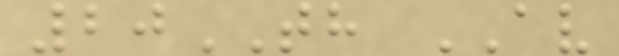20TH AV
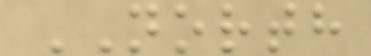NORTH
